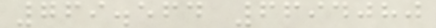769.564 6694080
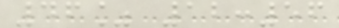46% 12:56
